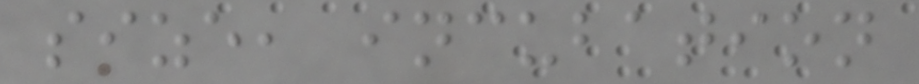size, incubation
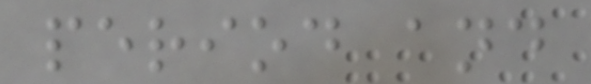period and
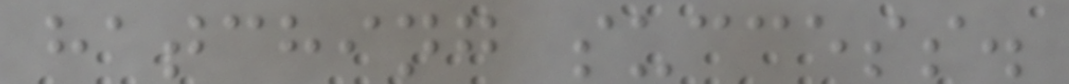hatching success.
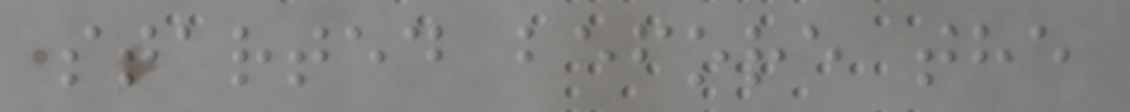started before the
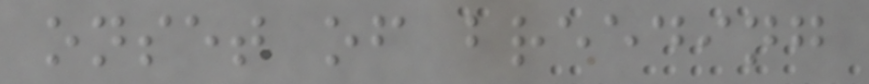onset of breeding
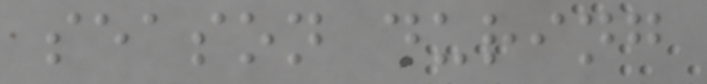season during
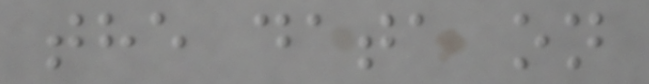the data on
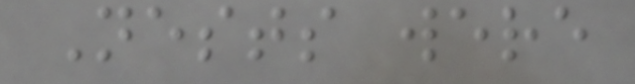Nests were
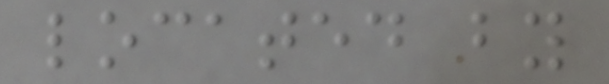located by
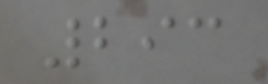293
